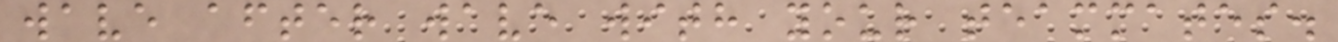wave after wave with your teammates.
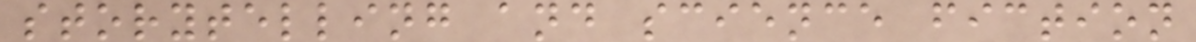storytelling and science fiction
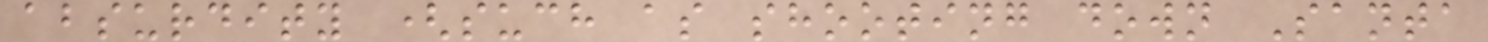absurdity (such as shooting down Santa
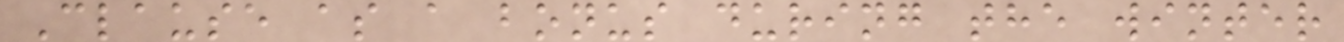Clause as a bonus during the winter
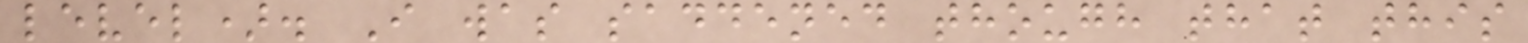level). I was saddened though that this
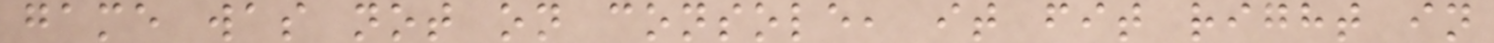game was not on console, it fit right in
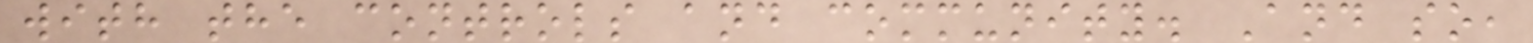with the controls and community. And so,
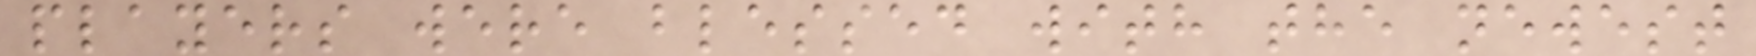players were blessed with the newest
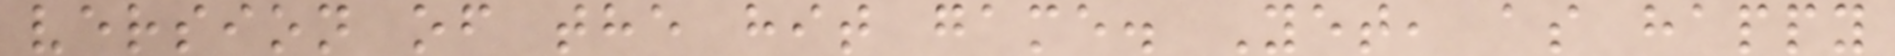version of the hit game. Yet, as happy
